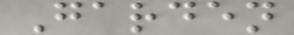Garden
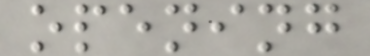opening
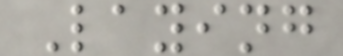Laying
